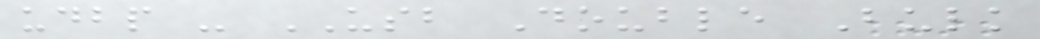udbp - USB Double Bulk
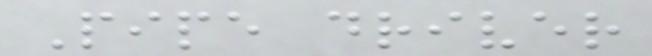Pipe driver
